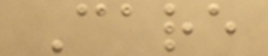Care
